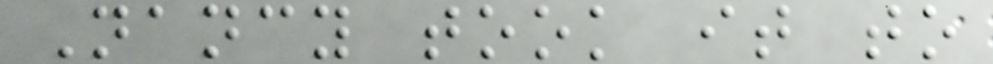Nancy took it to
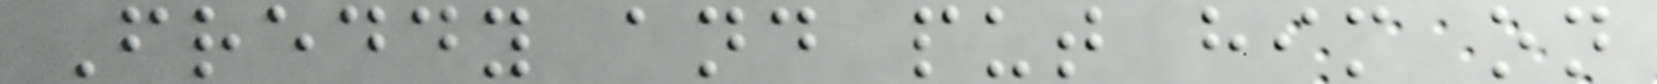Freddy and put him on
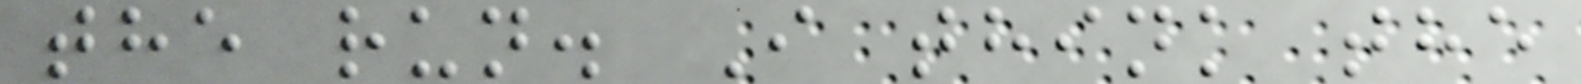the run. I think the
